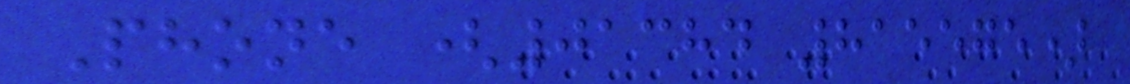Phone (01384 815575)
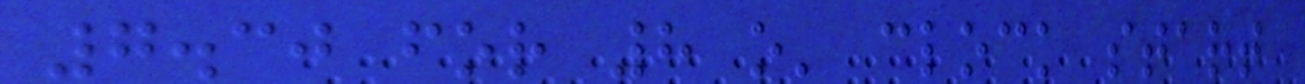7.30 for 8 o' clock start
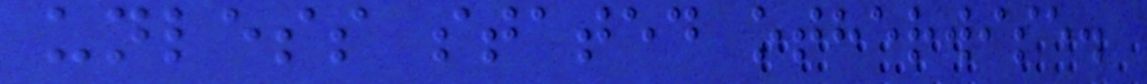unless stated otherwise.
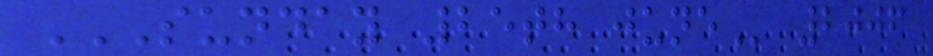SUNDAY 25TH JUNE 2006
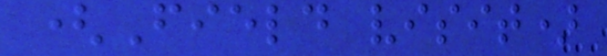(Field visit)
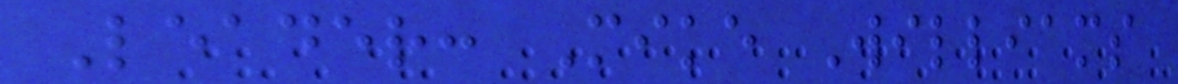Leader: Mike Williams
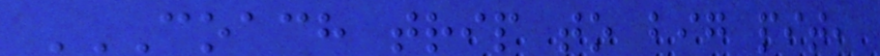COACH TRIP TO BIG PIT,
